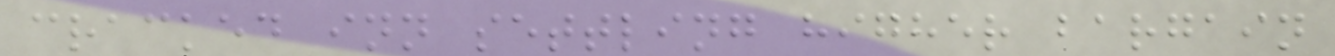cracked inn settling higher bargain
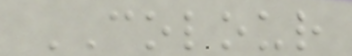COLOUR
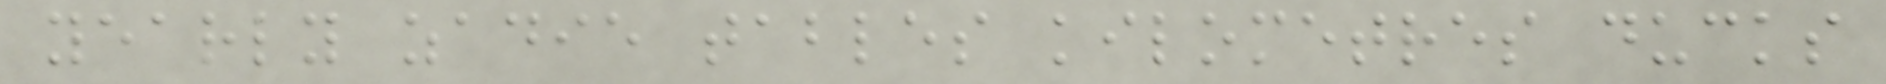yearly zadie tables kilometres ducks
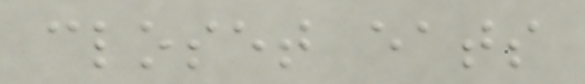closet eats
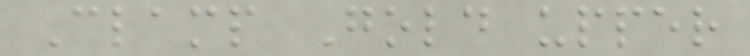Clamp Gold upper
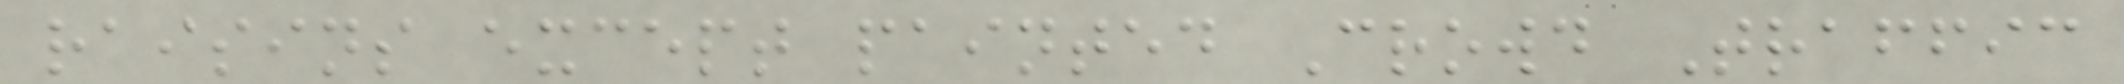raisins except painted Crowd Traffic
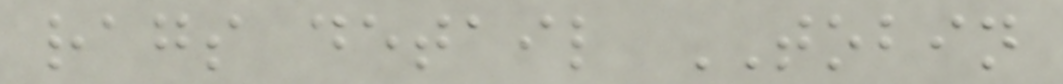rags detail TOBIN
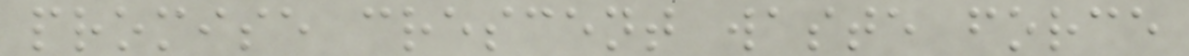promise crescent waste force
